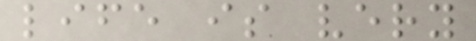life is very
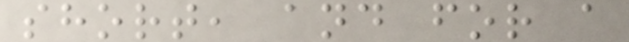short, and for a
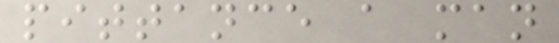pittance a man
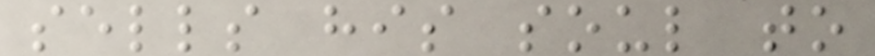sells his soul to
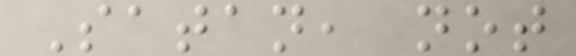Satan, not
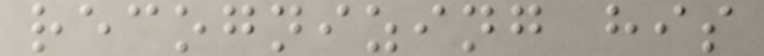recognizing his
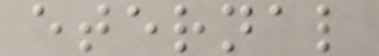eternal
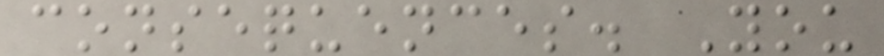consequences. You
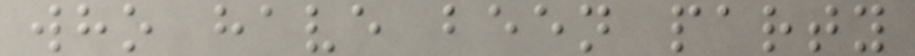who have been party
